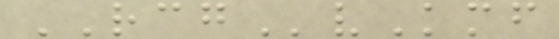RCGvKmf
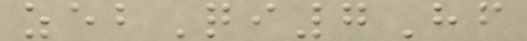zebQi7Hf
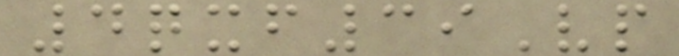4qxf39Vp
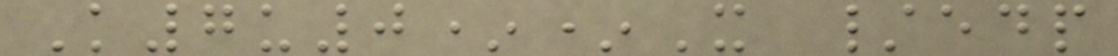K7u0**X /edp
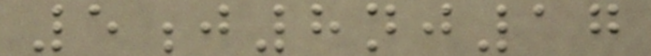5j8nj17
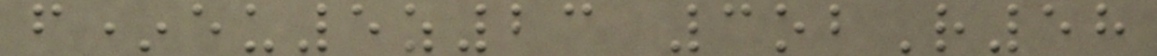f*eu5z23 3obR58
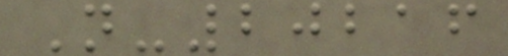N-20216
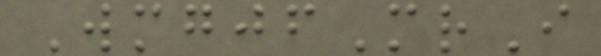WmgjfMrI
